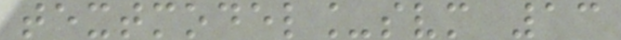textmodel_svm 13
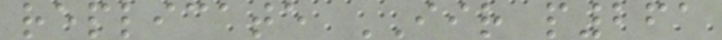replicate IIR p261
